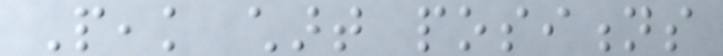Peak chart positions
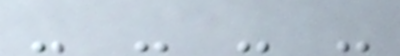- - - -
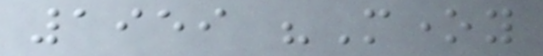1959 "Money
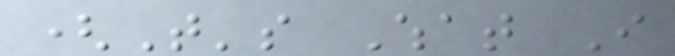(That's What I
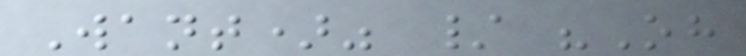Want)" / "Oh
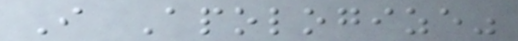I Apologize"
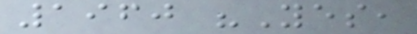1960 "Yes,
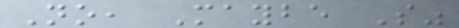No, Maybe So"
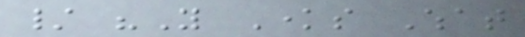/ "You Knows What
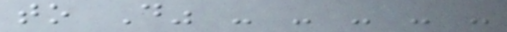to Do" - - - - -
